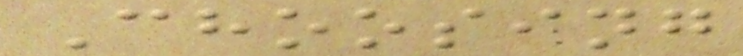Choosing
